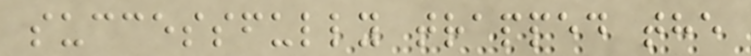successfully trapped the
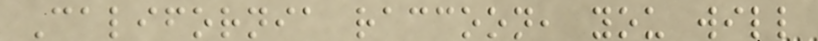California raccoon, you will
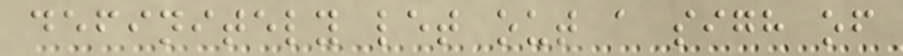definitely let out a sigh of
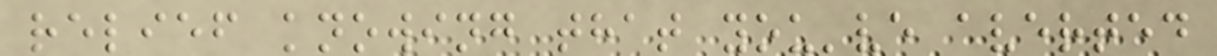relief knowing that you've averted
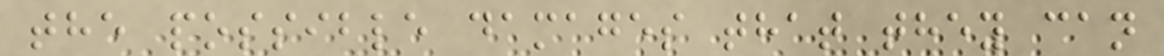the possible damages that they can
